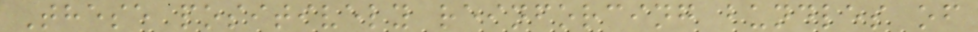These positively reinforcing bundles of
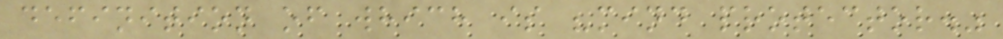definition of which is "mind protector."
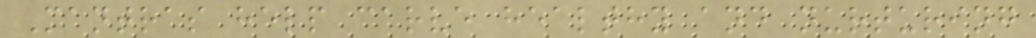Mantras help carve healthy and nurturing
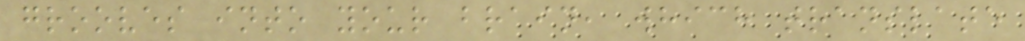grooves into your brain, which translate
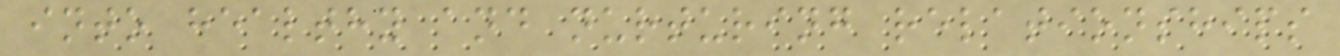into healthy and nurturing relationships
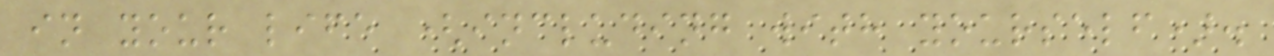in your life (including with yourself).
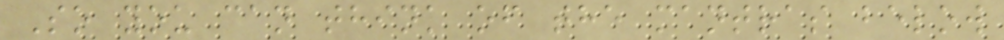So you can think of the mantras below
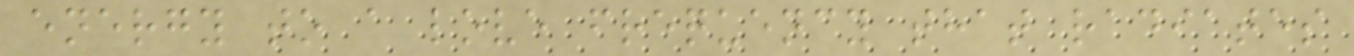energy to a love frequency that radiates
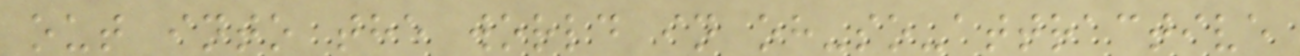out into the world in oh-so-attractive
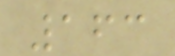163
